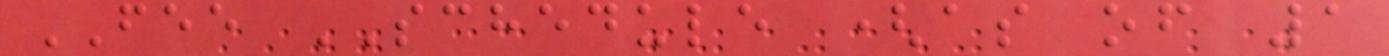FEE SCHEDULE (as of 1
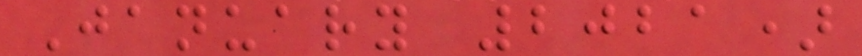January 2021)
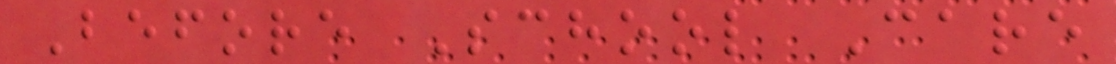Before School Care
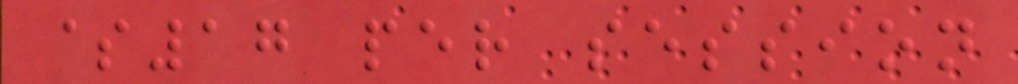$17 per session
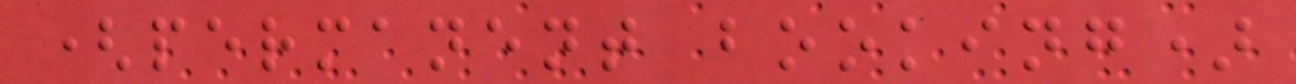(permanent booking)
